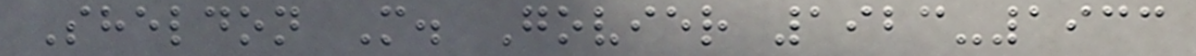Sheldon M. Govier 1923-1933
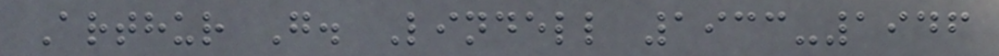Arthur G. Lindell 1933-1946
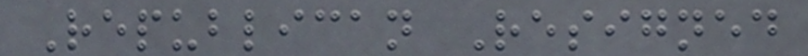Republican Resigned
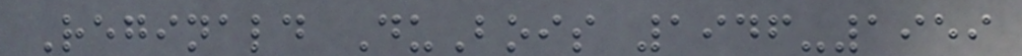Reginald DuBois 1946-1959
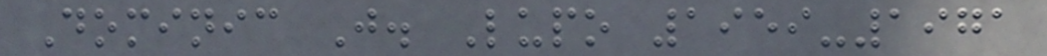Dominic J. Lupo 1959-1971
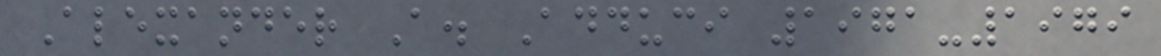Alexander A. Adduci 1971-1979
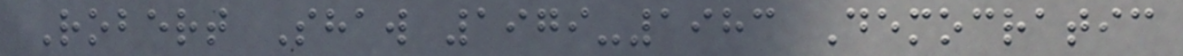Robert Shaw 1979-1983 Democratic
